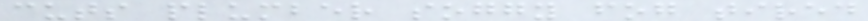cuts plumber soggy fog tired
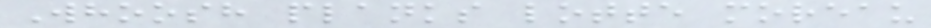Whoosh planks lotte moreau
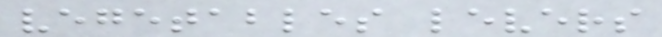vegetables levers
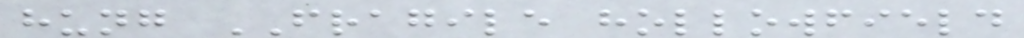hung FRAGILE hollowfield
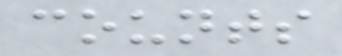counts
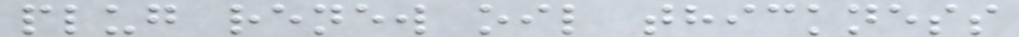plug renew oil thickness
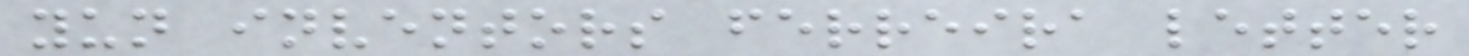yun inventors ferreira letter
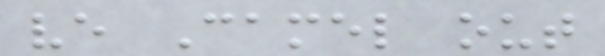ve Camel out
